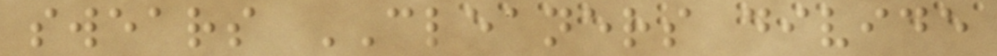swears CLEANERS divide
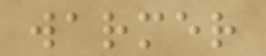warmer
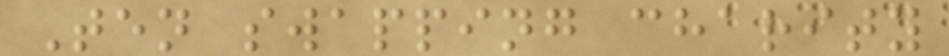Ten swapping charity
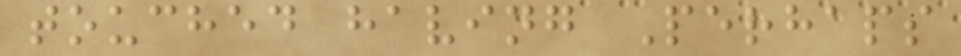touched having Perhaps
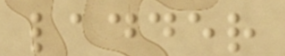ladder
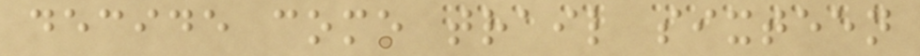decide come trail sixteen
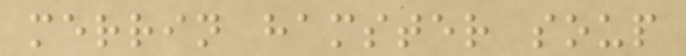merrin hamster soup
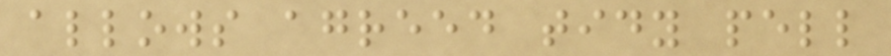allows agreed tidy pell
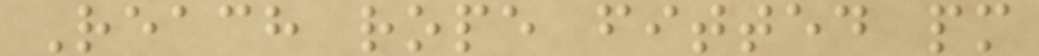Reach rope fitted pm
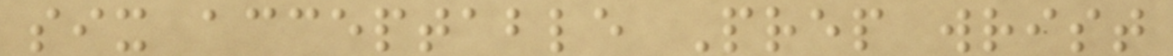six acceptable Prep wrist
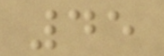45
